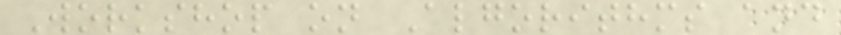Workshop on Algorithms and
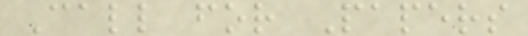Call for Papers
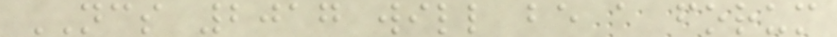NCS 2017 will be a forum
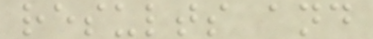results and
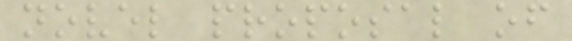novel proposal of
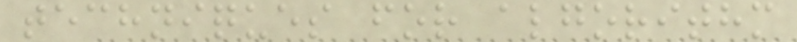techniques for algorithm
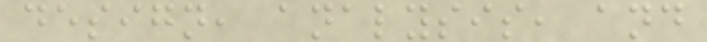design, analysis, and
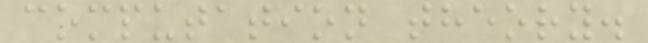computation theory.
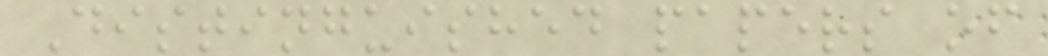Distinguished papers of
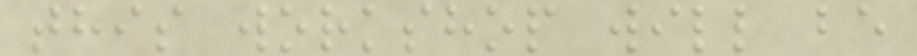this workshop will be
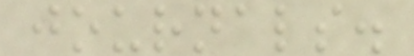journals.
